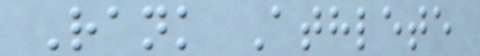Rank Athlete
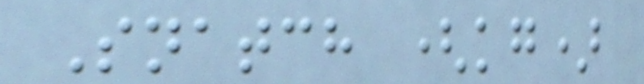Snatch (kg)
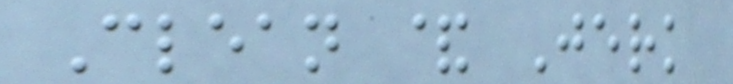Clean & Jerk
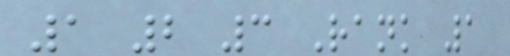1 2 3 Rank 1
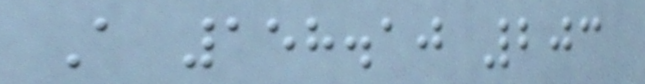A 158.10 203
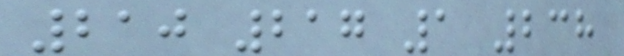210 217 1 238
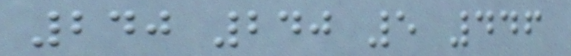240 240 5 446
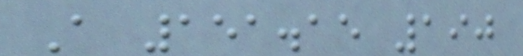A 151.15 190
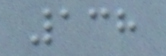138
